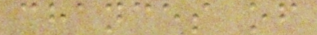chances of
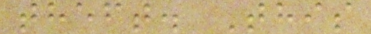theft. This
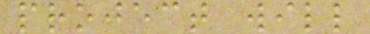project will
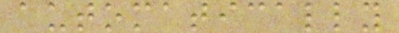automatically
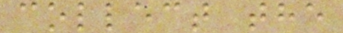collect the
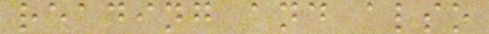reading and also
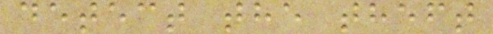detect the theft
